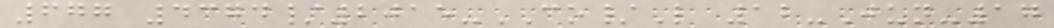677 4374/2015-CO/L 12-Jun-17
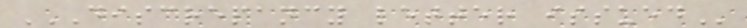DISCREPANCY LETTER ISSUED
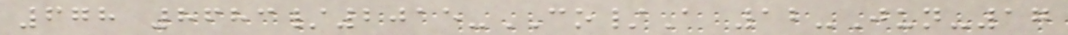678 8683/2015-CO/A 12-Jun-17
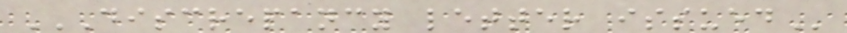DISCREPANCY LETTER ISSUED
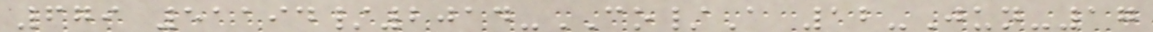679 51194/2014-CO/A 12-Jun-17
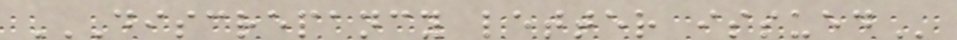DISCREPANCY LETTER ISSUED
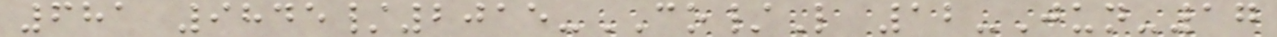681 9845/2015-CO/L 12-Jun-17
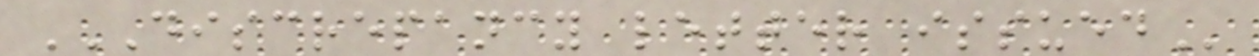DISCREPANCY LETTER ISSUED
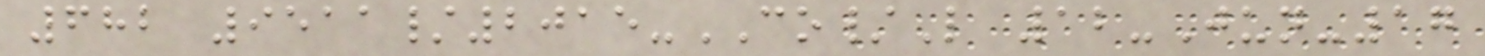682 9511/2015-CO/L 12-Jun-17
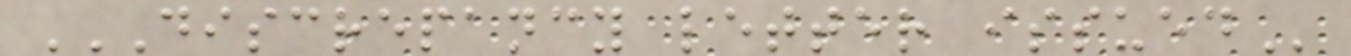DISCREPANCY LETTER ISSUED
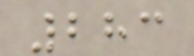283
